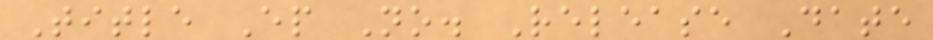Title Ep No. Release Date
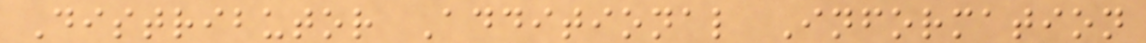Distributor Additional Information
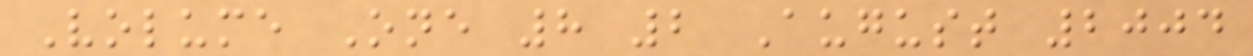Volume One 8 2 August 2004
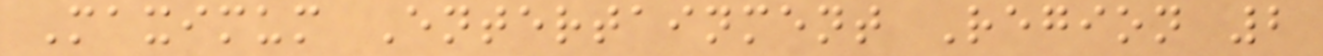Maximum Entertainment Region 2
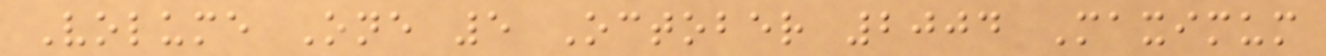Volume One 5 October 2004 Maximum
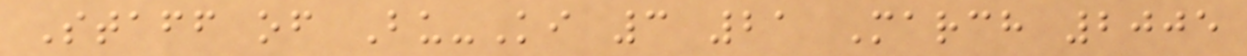Staff of Bu-Ki 3 21 March 2005
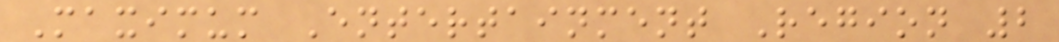Maximum Entertainment Region 2
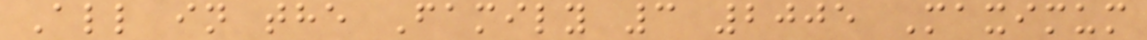All in the Family 3 2005 Maximum
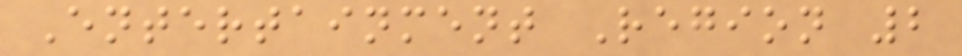Entertainment Region 2
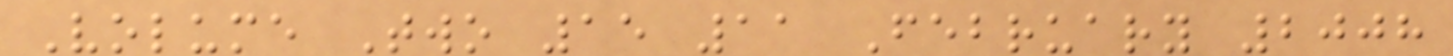Volume Two 15 11 February 2008
